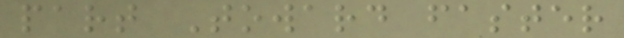part Toward faster
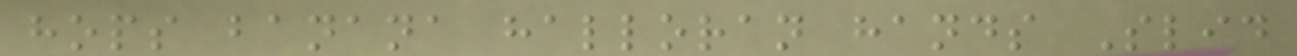hops banana halloran hands Slid
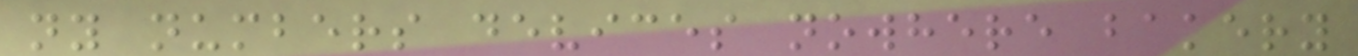ny numbers devices nowhere bakery
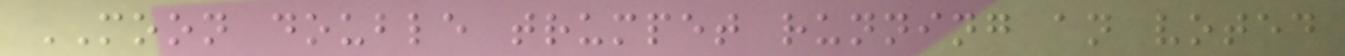MOON double trumpet running an voted
